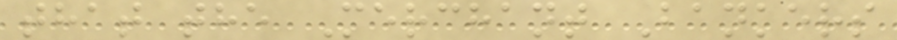that the Merchant Bankers
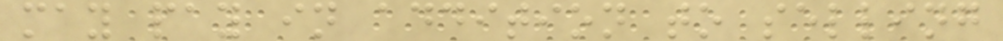may pay in addition to selling
